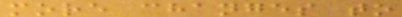more changes to
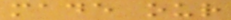made our
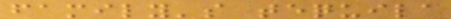family's tequila
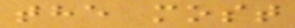the most
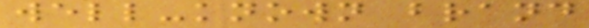well-known brand
